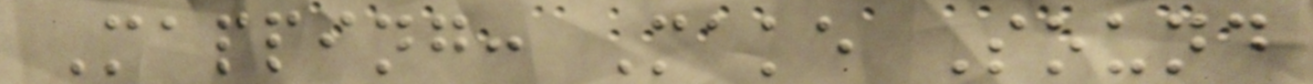Mapping: Make Sound
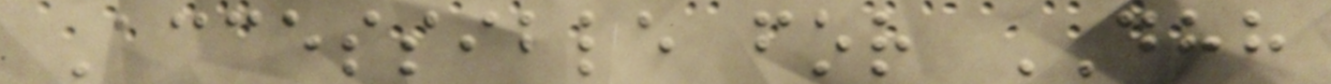Accessible for DHH
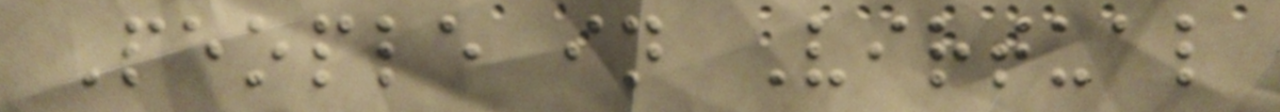People in Virtual
